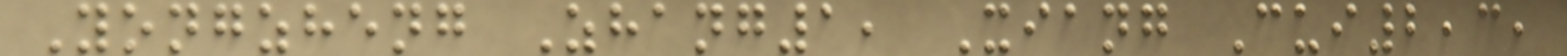Yongzheng Zhang1, Xiang Cui2,3,
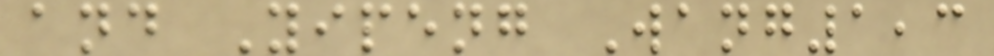and Yipeng Wang1,3
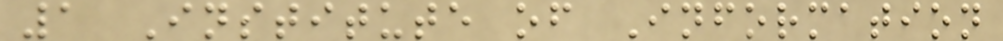1 Institute of Information
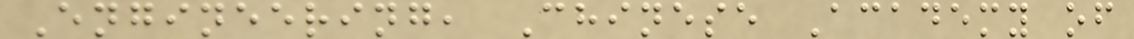Engineering, Chinese Academy of
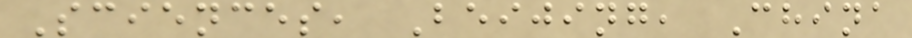Sciences, Beijing, China
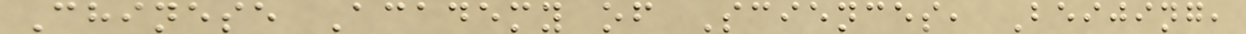Chinese Academy of Sciences, Beijing,
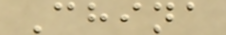China
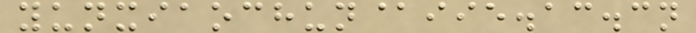yunxiaochun@iie.ac.cn
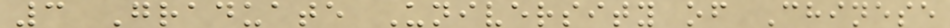3 Graduate University of Chinese
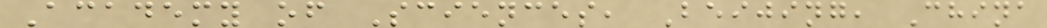Academy of Sciences, Beijing, China
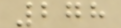278
